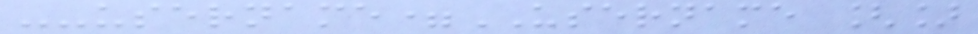--username=USERNAME []
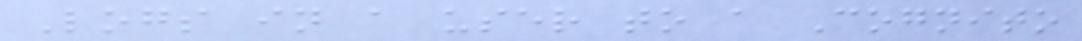Logs in a user to a Cognito
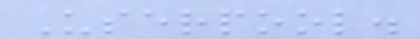Userpool.
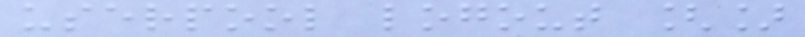userpool logout []
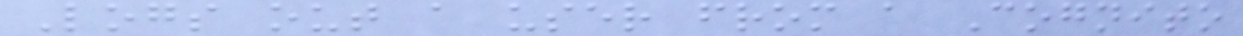Logs out a user from a Cognito
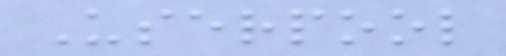Userpool
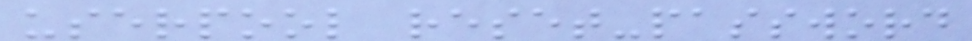userpool reset-password
